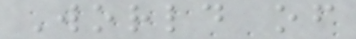World of
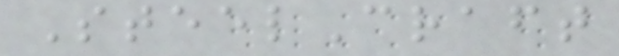SteelCraft
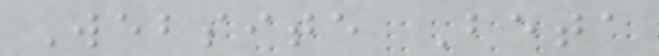Website Beta
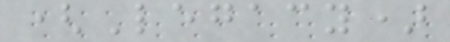(Legacy)
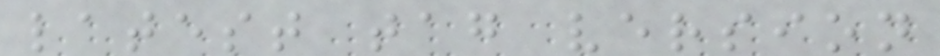latest tag version
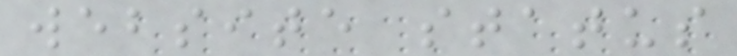website status
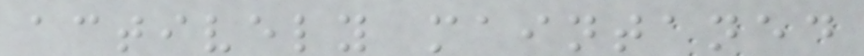actively maintaned
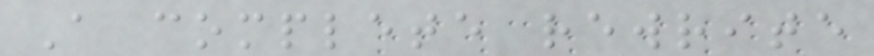A complete rewrite
